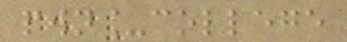pwn_college
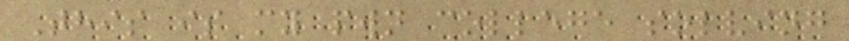This is my pwn college solving
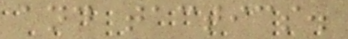and tactics.
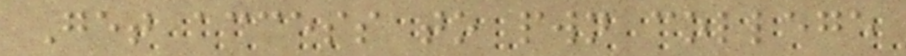Get access to pwn college
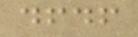dfdf
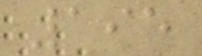195
